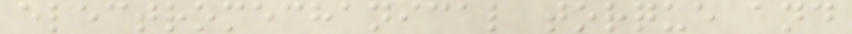electromechanical torque and
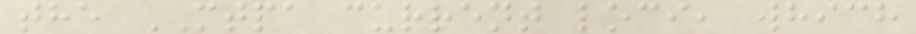the MTPA current loci, which
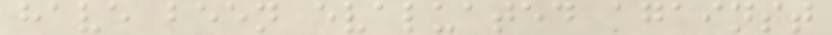have been evaluated against
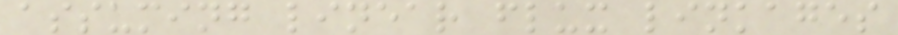assuming linear flux linkages
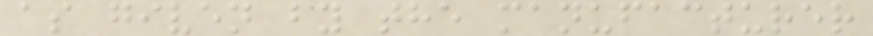as given by the manufacturer
